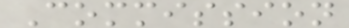Commission
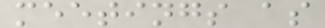meetings as
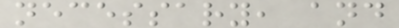necessary, and
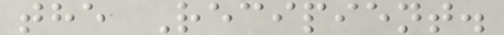the Recipient.
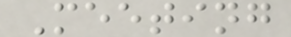Meeting
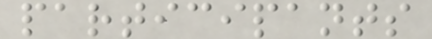participants
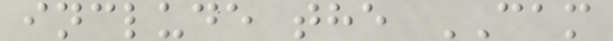include the CAM
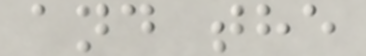and the
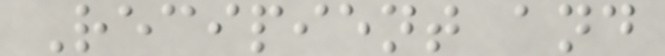Recipient and
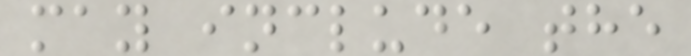may include the
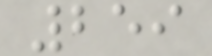259
